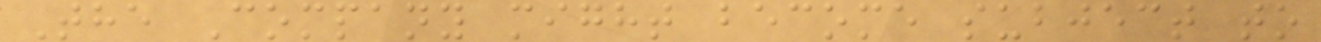The Company might become subject to
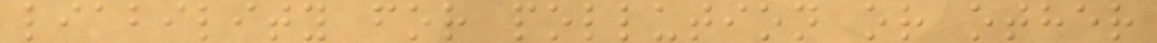liability for pollution or other
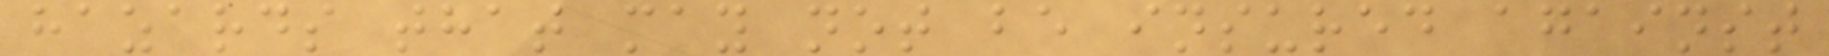hazards that may not be insured against
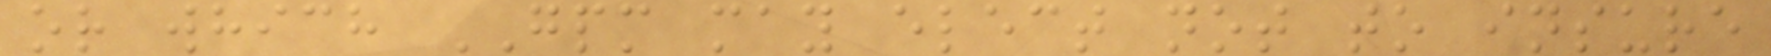or which GPM may elect not to insure
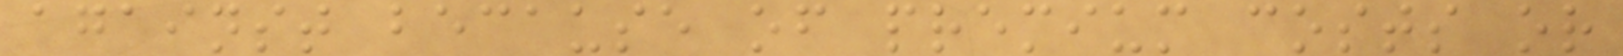against because of premium costs or
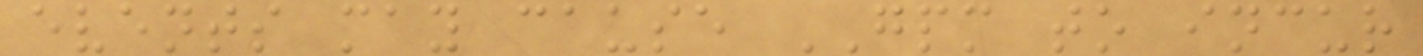events may cause GPM to incur
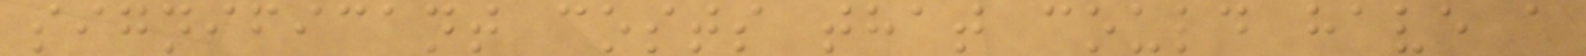significant costs that could have a
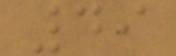49
